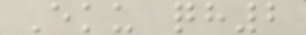Eku qh2
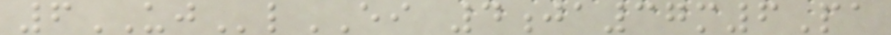6UJlEI 4ja37m6Pa
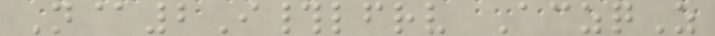N@2I#lfrv AczqZ
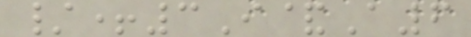/+3I&A6
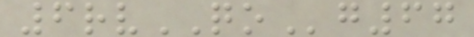6rvQOg67
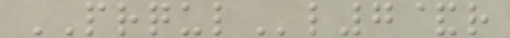PRQULl7&r
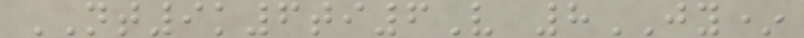NT9k6ti6V 8JY*
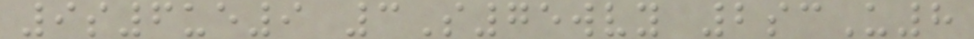9s6ue9 3S75wvy 2scU8
